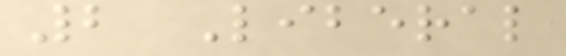2 Liberal
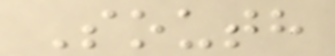South
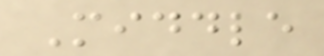Middle
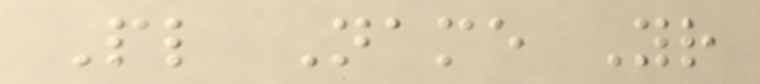Pl Name Yr
